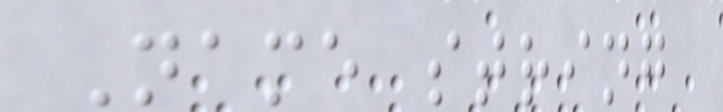Name string
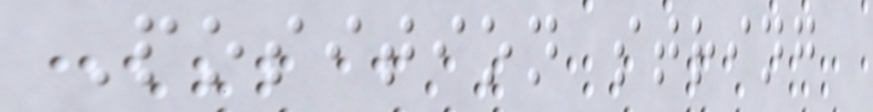Position string
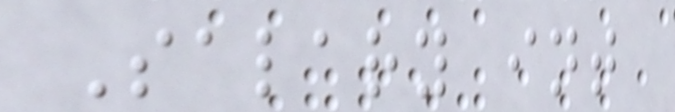Salary int
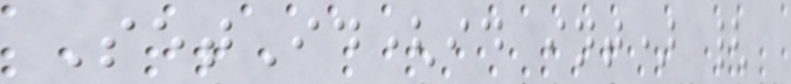SetId(id int) {
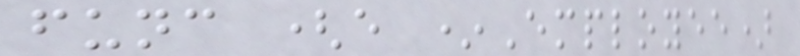func (e *Employee)
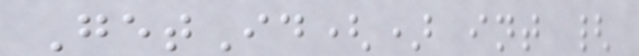GetId() int {
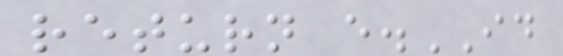return e.ID
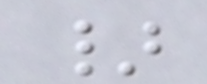}
